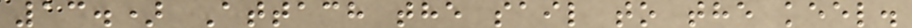13.) Attach the sail to the keel.
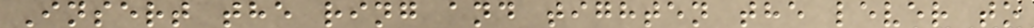Insert the ring and tighten the lever to
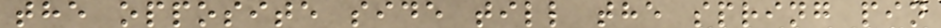the opposite side till the spring pin
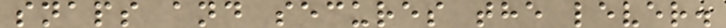snaps and secures the lever.
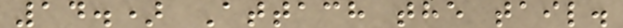14.) Attach the tail.
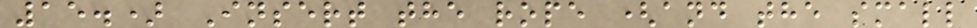15.) Insert the rope (and the small
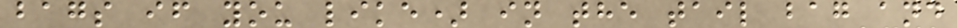bags if you like) in the tail bag and
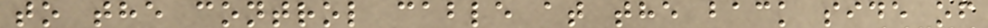to the control cable at the back side of
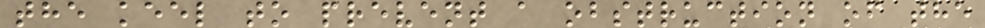the keel to prevent a obstruction of the
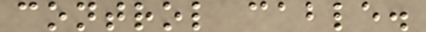control cable.
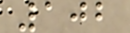102
